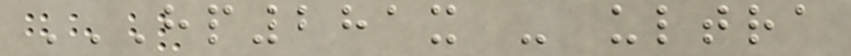HP281X - ULTRA
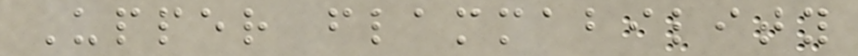Upper flammability
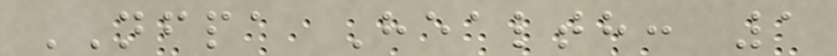NFPA Health: 1
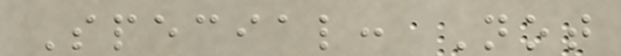Special: Not
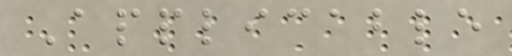Applicable
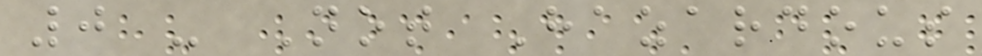0 - Not Hazardous
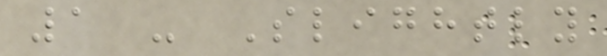1 - Slightly
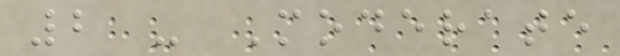2 - Moderate
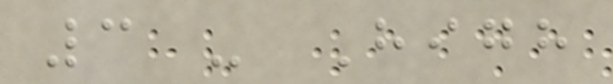3 - High
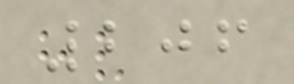206
